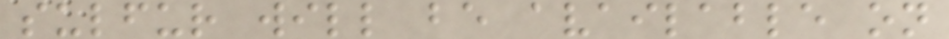sulfur will be available on
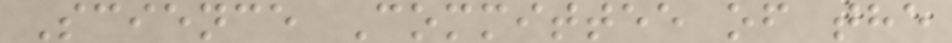Science Committee of the
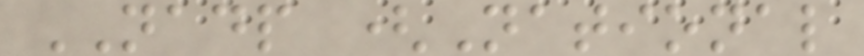NADP (National
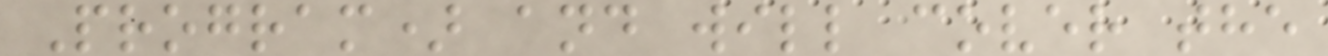Program) and will cover the
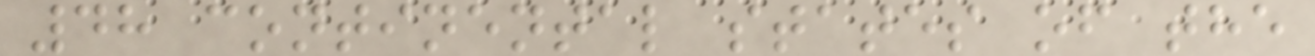48 continental states of the
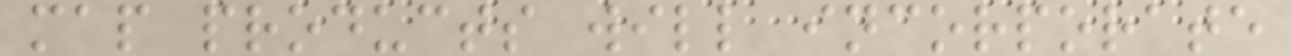map products will incorporate
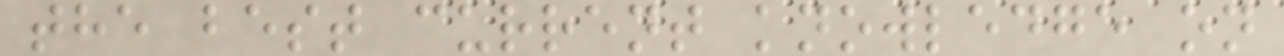the best current knowledge on
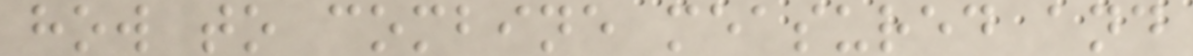how to combine measured and
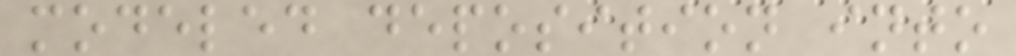modeled deposition into
